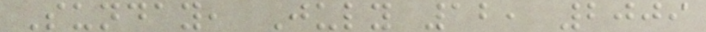Sunday, July 12, 2009
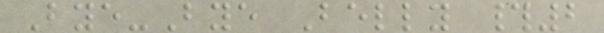Bye-Bye Belly #2
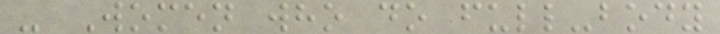- Women who do full-body
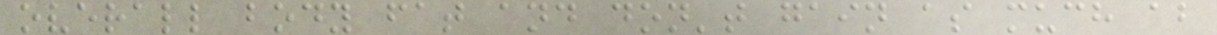overall body fat and don't gain as much ab
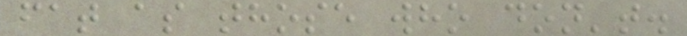fat as those who don't.
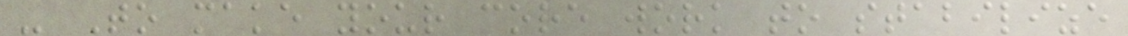- To make your core work to stabilize
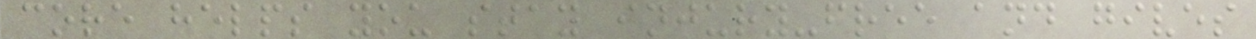core helps you stay injury-free and gives
